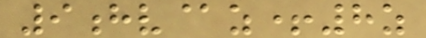9hv@z+8z
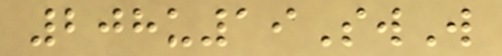208u19SwW
